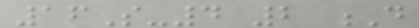16S-4 2 D
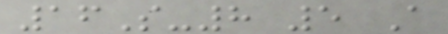16S-8 5 A
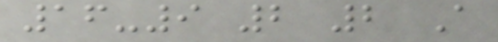16-9 2 2 A
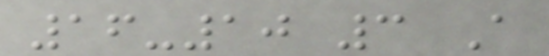16-10 3 A
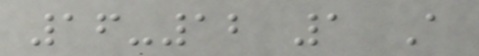16-12 1 A
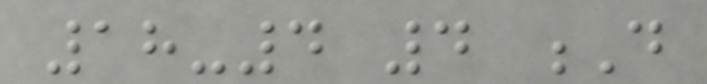18-4 4 D
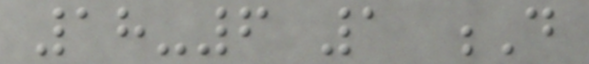18-6 1 D
